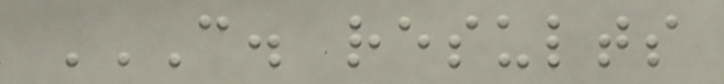C. RESULTS
